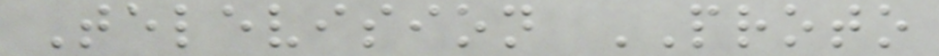Television PROTO
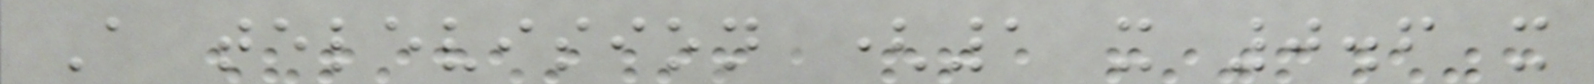A television (1 x 0.6 x
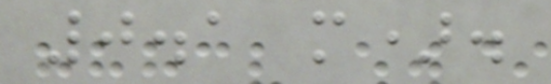0.1 m).
